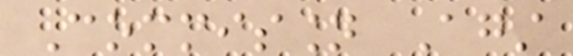Commission Against
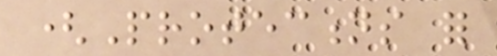(Protections for
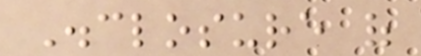Disclosure of
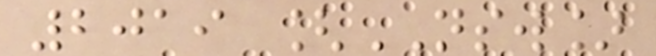2019 [NSW]
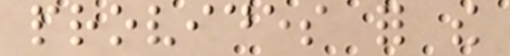provides for the
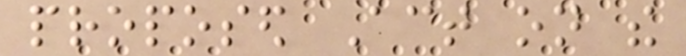proposed Act on the
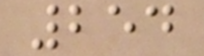254
